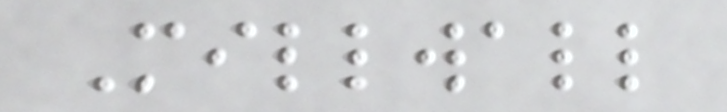Millwall
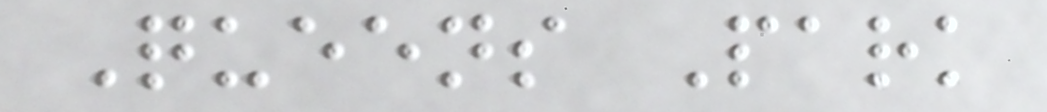Queens Park
